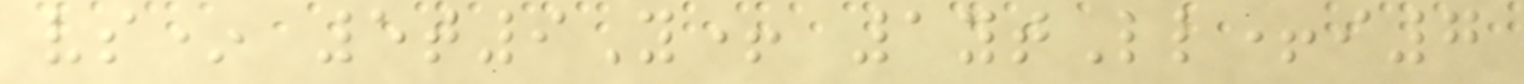vs* 5t9Y+ 1ytLl+i7
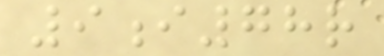9i78r
